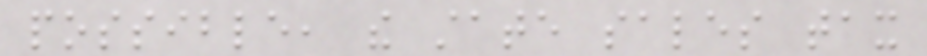possible, the state sales tax
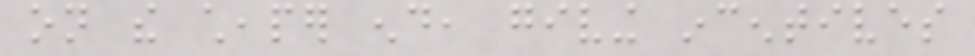on the cheaper end, giving incentives
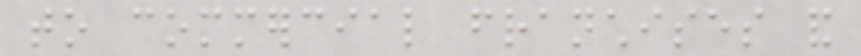to commercial franchises and
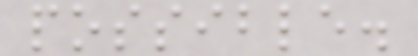possible.
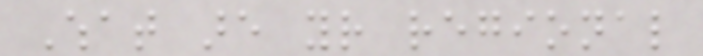What are your regional
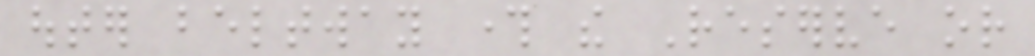outer beltway through the Reserve or
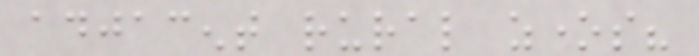adjacent rural zones?
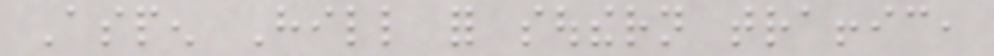Aspen Hill for southern traffic,
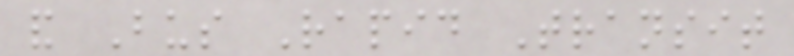and Bus Rapid Transit
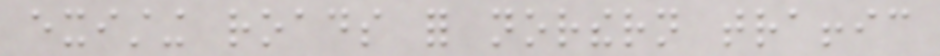existing roads for northern traffic
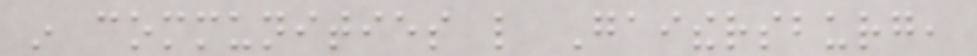in communities like Gaithersburg,
